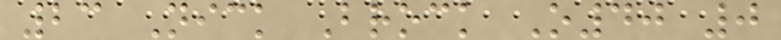23 Nick Brock O40 0
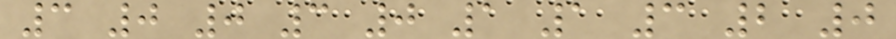3 0 0 3 0 1 1 3 2 0
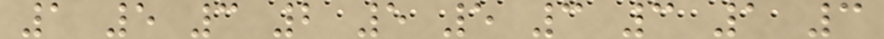1 5 3 2 5 5 3 3 1 3
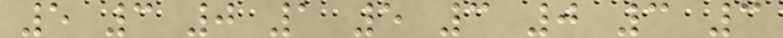5 3 0 1 5 3 0 3 3
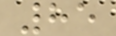85
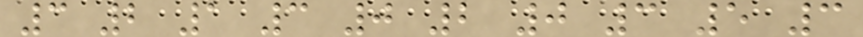3 2 1 3 0 2 0 3 5 3
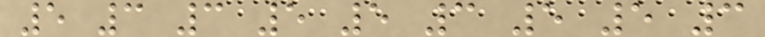5 3 3 5 5 3 5 5 3
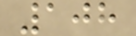108
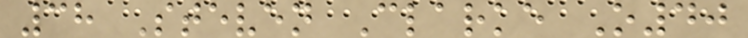38 Steven Clarke O40
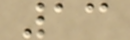13
